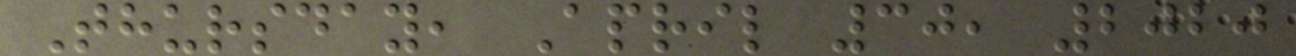Thursday, April 30, 2020
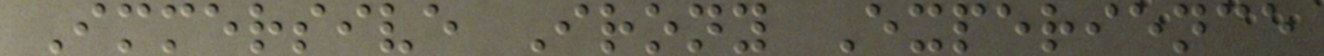Immersive Irony Experience
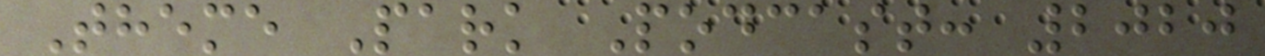Theme Park Podcast: 2020
